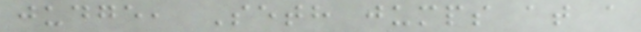judge, Seth jumps at a
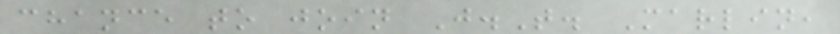chance to join J.T. Marlin,
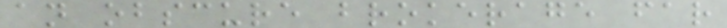an obscure brokerage far
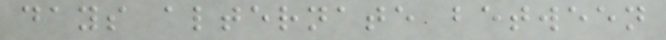days alternate between
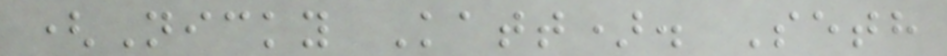(Nicky Katt). Seth
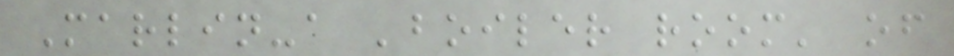Marlin-a 'boiler room' of
